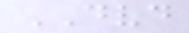DVD
